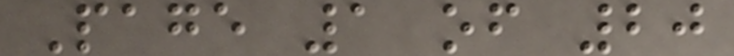Page 1 of 20
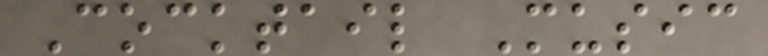Cocktail Music
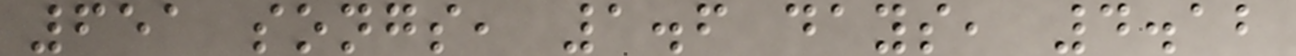651 songs, 1.6 days, 4.12
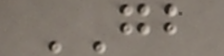GB
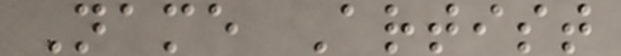Name Artist
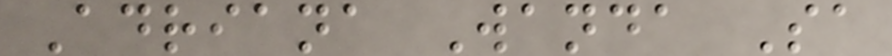Adriana Wanda Sa
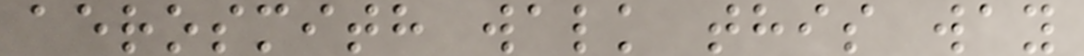aerosmith walk this way
